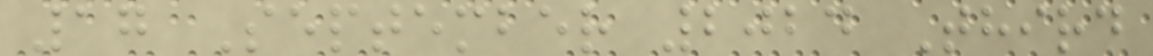17 September 2024 Third
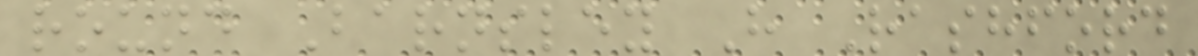round Barnsley H Rashford
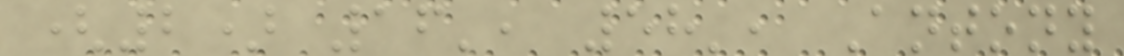(2) 16', 58', Antony
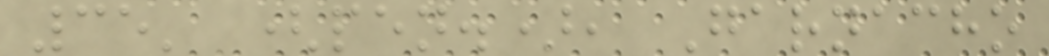35' (pen.), Garnacho
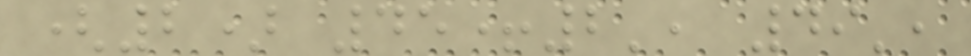(2) 45+2', 49',
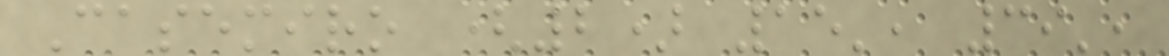Casemiro (2) 15', 39',
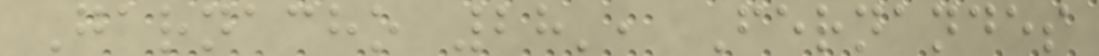Garnacho 28', Fernandes
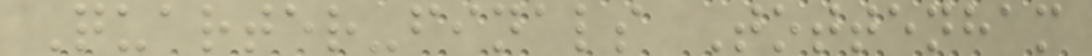Quarter-finals Tottenham
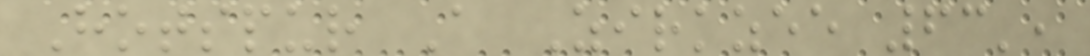Hotspur A Zirkzee 63',
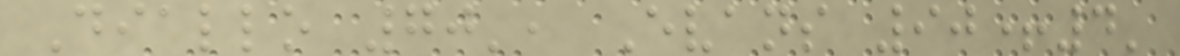Diallo 70', Evans 90+4'
